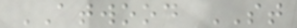ATWOOD ST
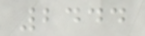2444
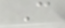C
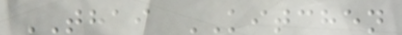THAI KITCHEN
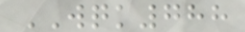WQK788
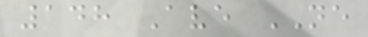148 Ave NE
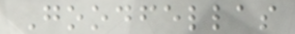Goodfellas
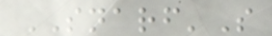SNARF'S
